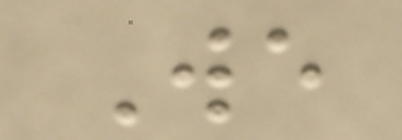We
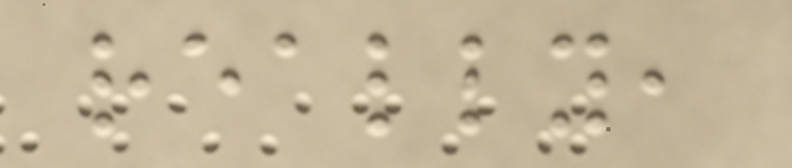really,
